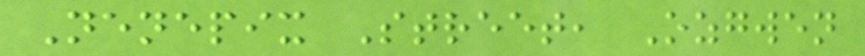Nenepix Street, Ozgwen
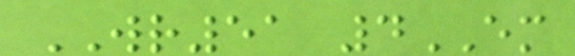WR51 4EM
